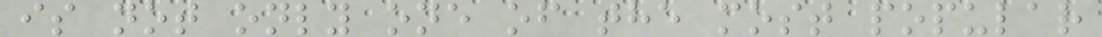is not only one of the most popular
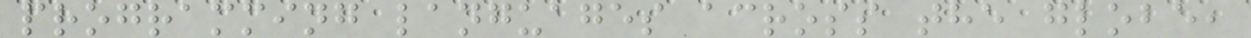programming languages across the globe,
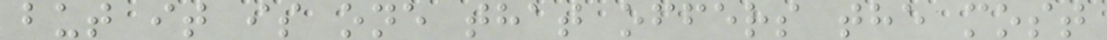but it is one that offers the most
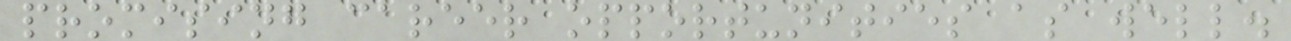promising career opportunities as well.
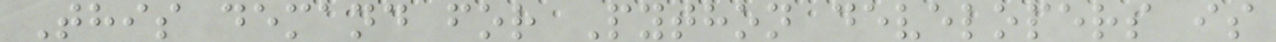This demand for Python developers is
